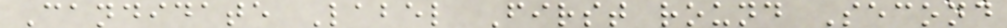Candidate Label First round Second
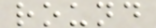round
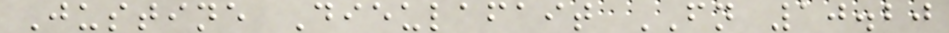Justine Dieulafait FN 10.20
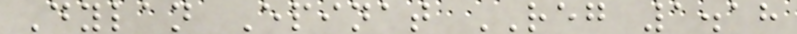Dylan Epinat REG 1.18
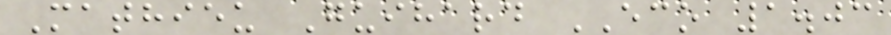Mathieu Guihard ECO 1.03
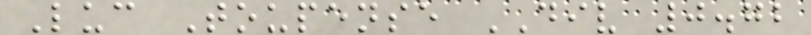Luc Toupense DIV 0.72
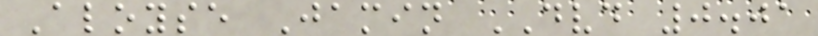Aloyse Jamin DVD 0.01
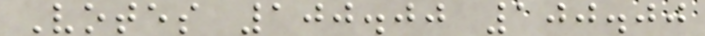Votes 100.00 100.00
